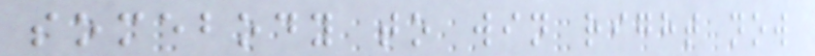somebody to win right now
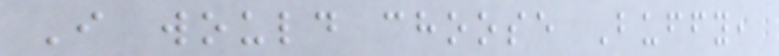I would choose Buffy,
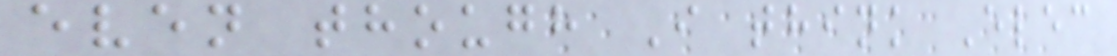even though I think Elec
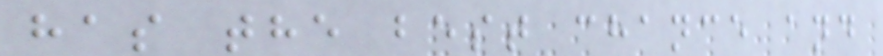has the best chance and
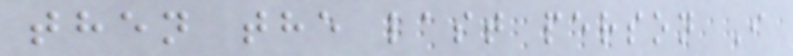then the last person I
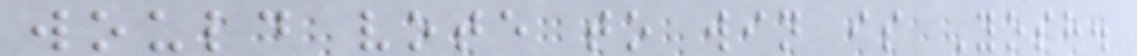would vote to win is Yosh.
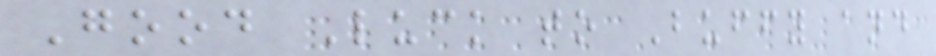Good Luck to Buffy and
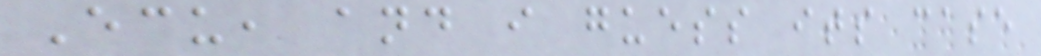Ecu, and i guess its case
